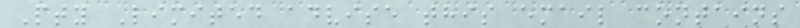Pty Limited advise this email contains
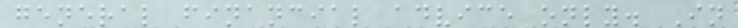general financial advice only. In
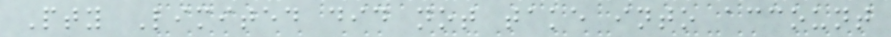Pty Limited did not take into account
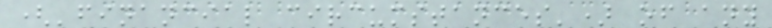('financial circumstances') of any
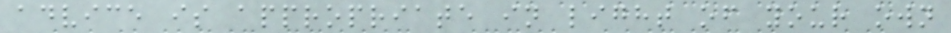advice is appropriate in light of your own
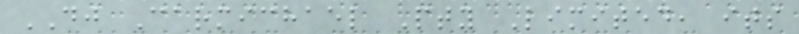DJ Carmichael Pty Limited, its
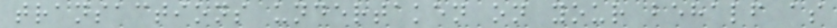transactions undertaken on your behalf as
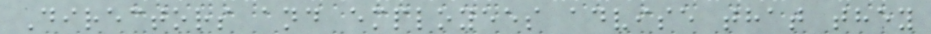Directors and employees advise that they
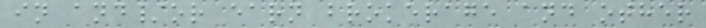in and/or earn brokerage and other
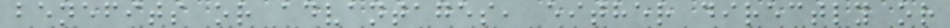benefits or advantages, either directly or
